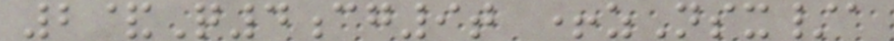2&Q4cg9t +zNsx/a
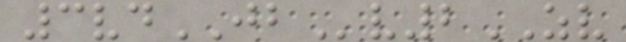3vdJBv2ZV
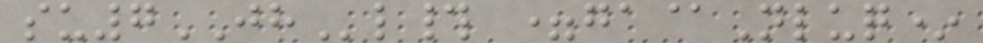su7JHl# =ga@Nluq*
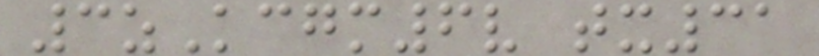3zKcgm6v tx31
